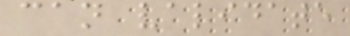can validate
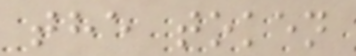the token
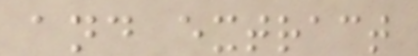and extract
